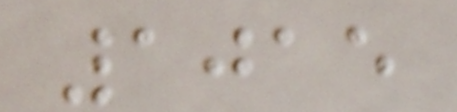1015
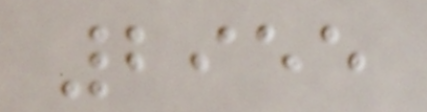2955
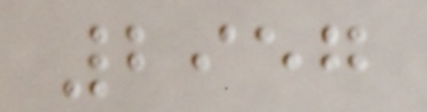2957
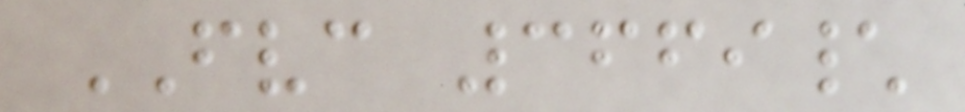FVC 3669\
